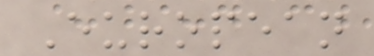European
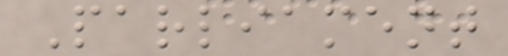Parliament
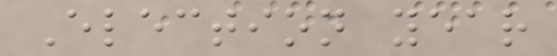Election year
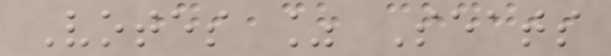Votes % Seats
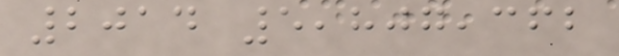2014 5,807,362
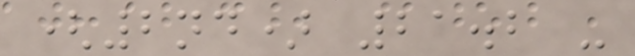(2nd) 21.2 -
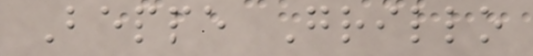Beppe Grillo
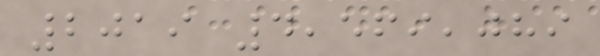2019 4,569,089
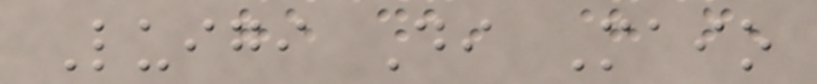Luigi Di Maio
